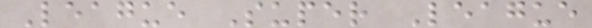League Super League
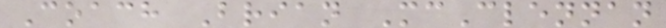Coach Brian McClennan
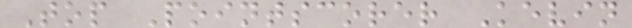Top Pointscorer Kevin
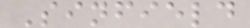Sinfield
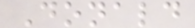Donald
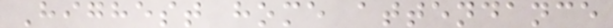Highest home attendance
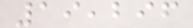19,296
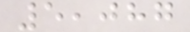5,087
